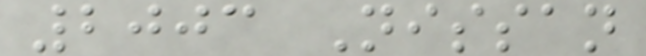2003 Nissan
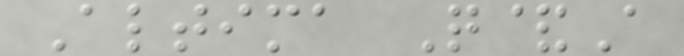Altima Q&A
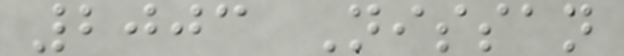2003 Nissan
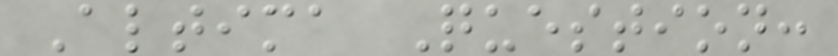Altima Question:
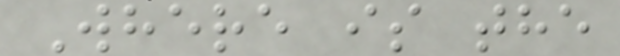Where is the
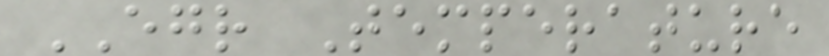EGR Temperature
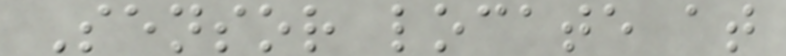Sensor locate at
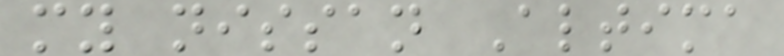my nissan Altima
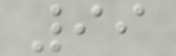99
